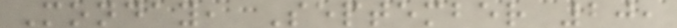Monday, September 20,
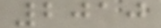2010
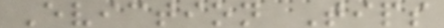Eviction Tips
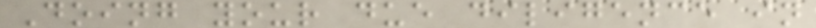Doing your due diligence in
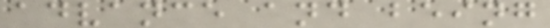advance and being
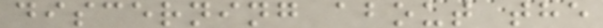discerning about the
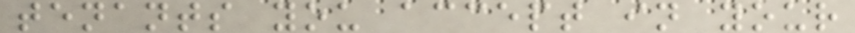tenants you accept in your
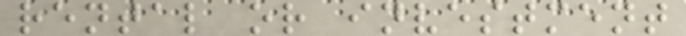rental or investment
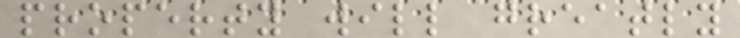property will greatly
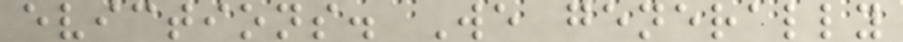evictions. We generally
